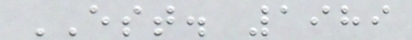EST. 1989
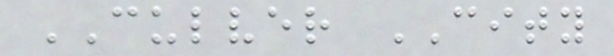CULVER CITY
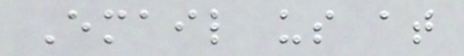Email us at
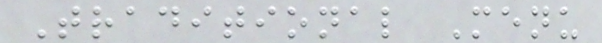Traditional Menu
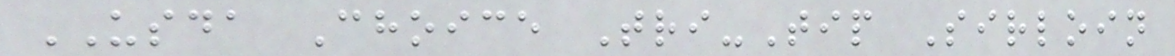USDA Choice Tri-Tip Sirloin
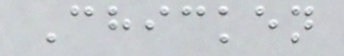Chicken
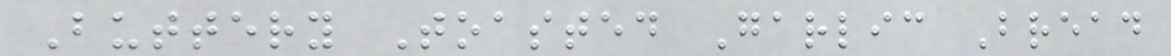Buttery Toasted Garlic Bread
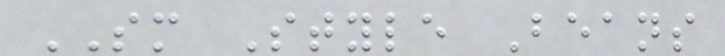SM Style Beans
